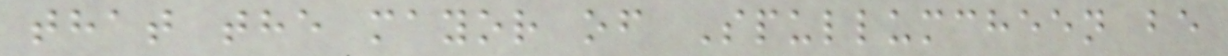that the mayor of Spullumcheen be
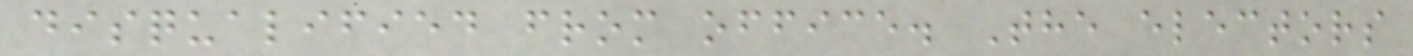disqualified from office. The electors
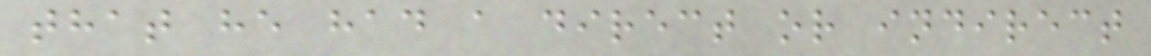that he had a direct or indirect
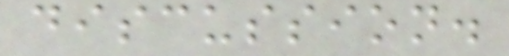discussion.
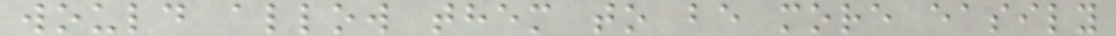would allow them to be more easily
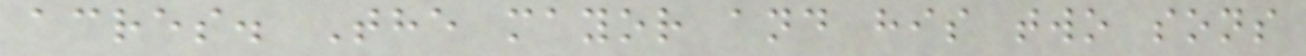acres. The mayor and his two sons
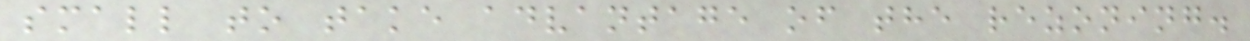small to take advantage of the rezoning.
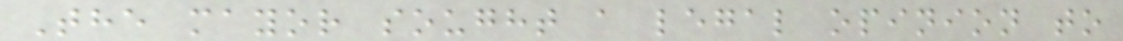The mayor sought a legal opinion to
